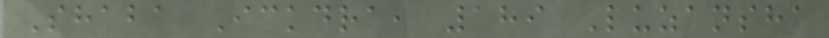Shaba Ickdra, 189 Luzansha
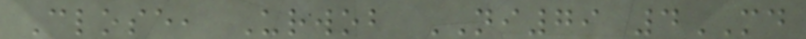Close, Urwob NI79 4MD
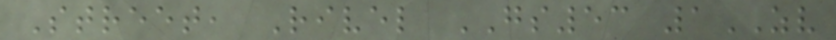Street, Rivel GS53 1ZV
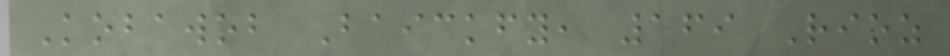Kobawob Baickfy, 169 Rioz
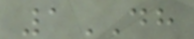1DH
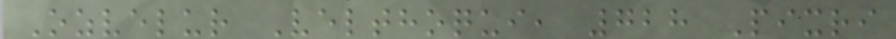Ozvelur Velthoqui, 728 Pixri
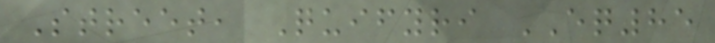Street, Quifyri EQ85
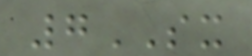7SX
